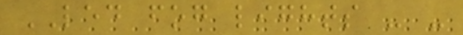LED fog lights - -
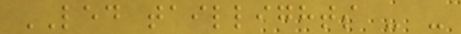LED taillights - -
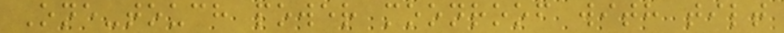One-touch power moonroof with tilt
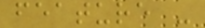feature -
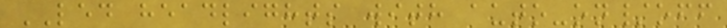LED headlights with auto-on/off
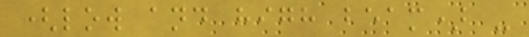(low and high beam) -
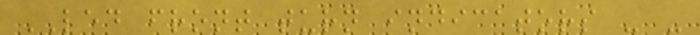LED front turn indicators - -
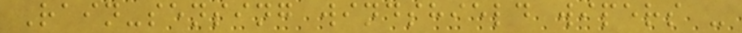Rain-sensing windshield wipers -
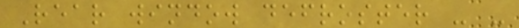Rear window defroster - -
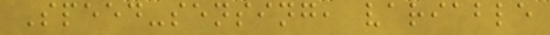Speed-sensing, variable
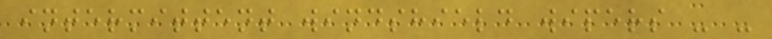intermittent windshield wipers - -
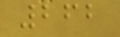262
